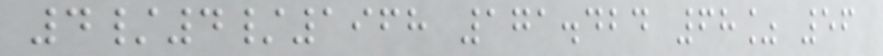4/4/1968 171.424 68% 56
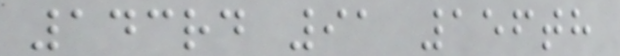143rd 91 156th
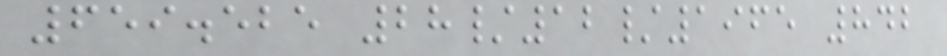659.525 28/12/1965 842
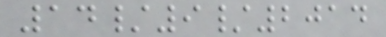14/9/2014
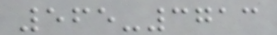565-3713
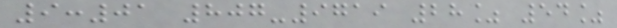9:01 807-9719 28% 54%
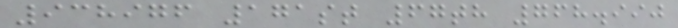938976 171st 67th 768.990
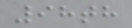98th
